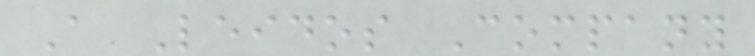A Leidos Company
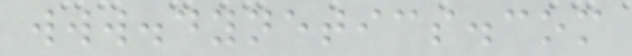www.dynetics.com
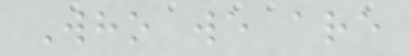Who we are
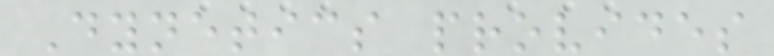Dynetics provides
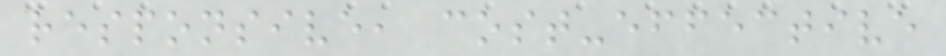responsive, cost-effective
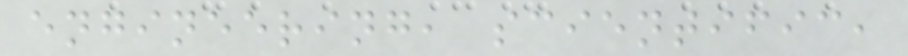engineering, scientific,
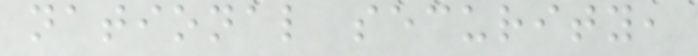national security,
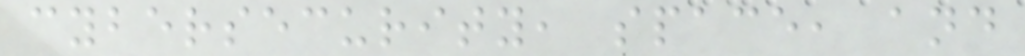cybersecurity, space, and
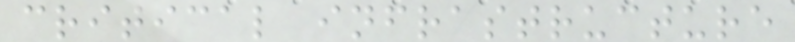critical infrastructure
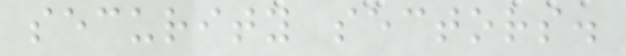security sectors.
